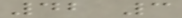42 3
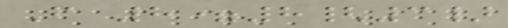F 8=8{3}
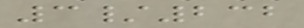3/232
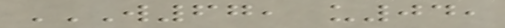W67, U04,
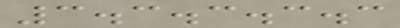3.3.3.3.3
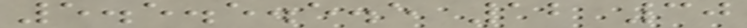5.5.5.5.5 12 30
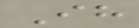Ih
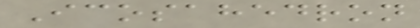Icosahedron
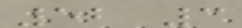52 3
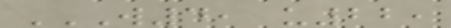W4, U22,
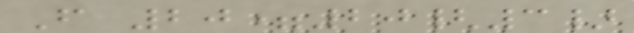F 20=20{3}
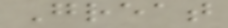Great
